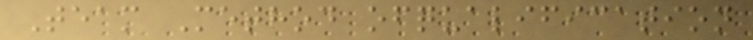Team Method ofqualification
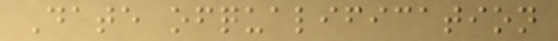Date ofqualification
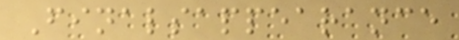Finalsappearance
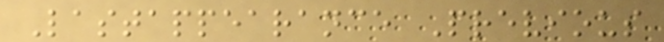Lastappearance Previous
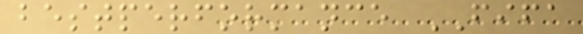bestperformance FIFA
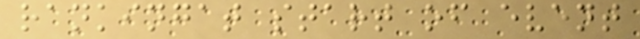rankingat start of event
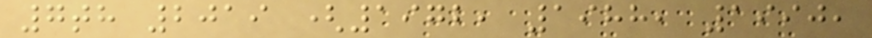7th 2019 (1972, 1988, 1990,
